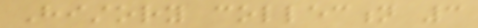History collection 3
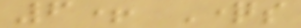6+ Questions
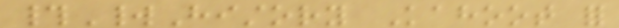#WorldHistory Kahoot for
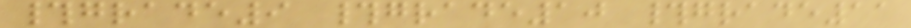#grade9 #grade10 #grade11
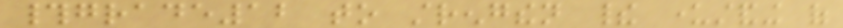#grade12 to strengthen their understanding of
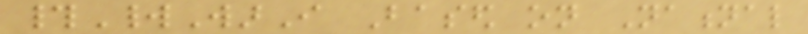#WorldWarI Based on National
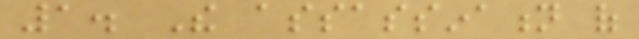1. The assassination of
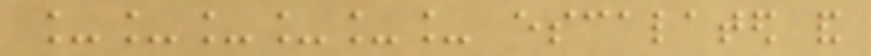______ escalated and
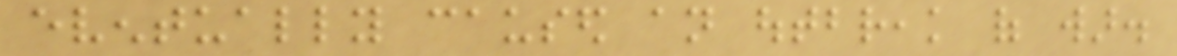eventually caused an outbreak of war.
